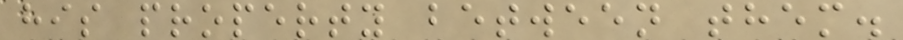his property between them.
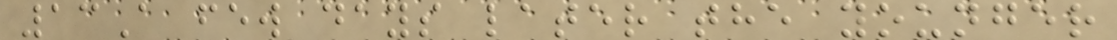13A few days later the younger
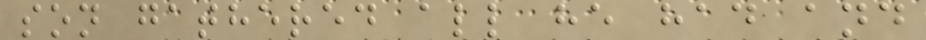son gathered all he had and
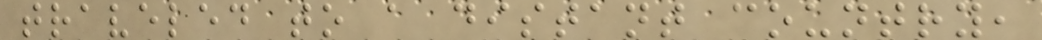traveled to a distant country,
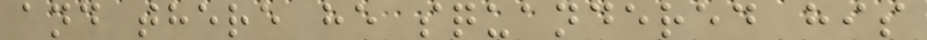and there he squandered his
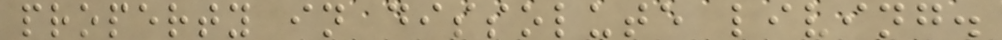property in dissolute living.
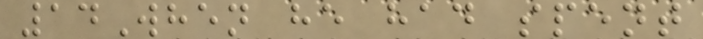14When he had spent
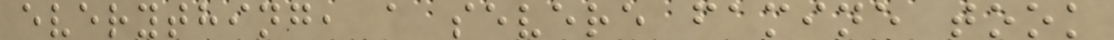everything, a severe famine took
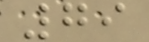79
